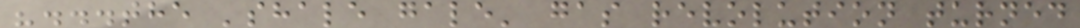"...the 'shale gale' gas revolution turned
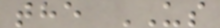the US
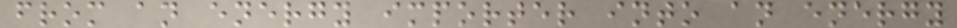from an energy importer into an energy
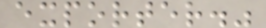exporter."
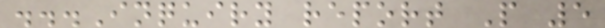...Inquiry report P 5
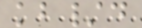kb/d
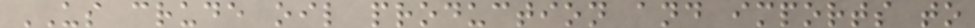US crude oil production and imports to
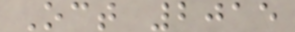Oct 2015
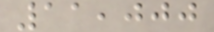11,000
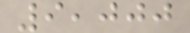9,000
